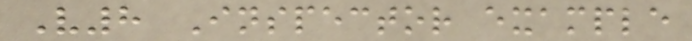V8 Inspector example
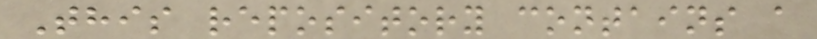This repository contains a
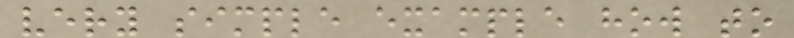very simple example how to
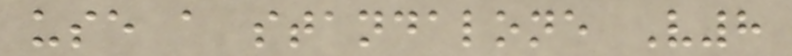use a standalone V8
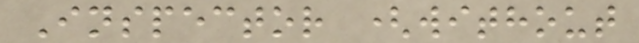Inspector (without
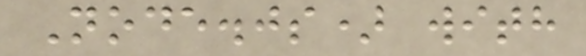Node.js) with
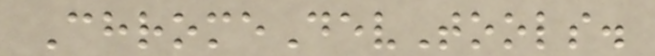ChromeDevTools.
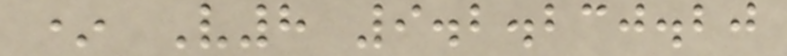* V8 9.2.230.20
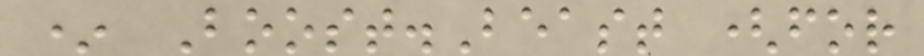* Boost.Beast (for
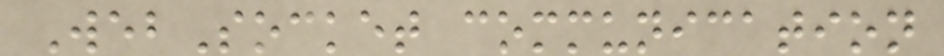WebSocket communication
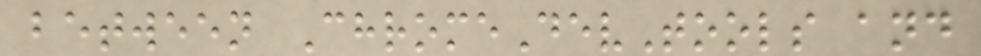between ChromeDevTools and
